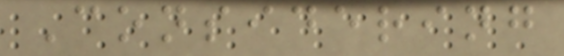Considering
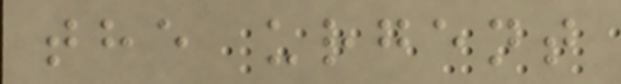the urgent
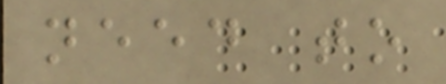need to
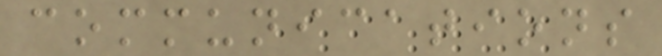communications
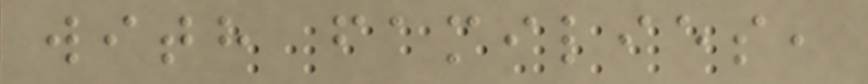with families,
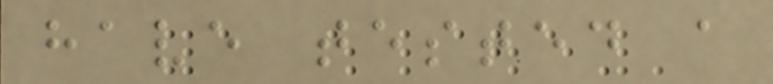have tested a
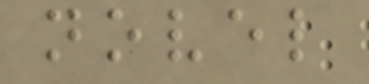novel
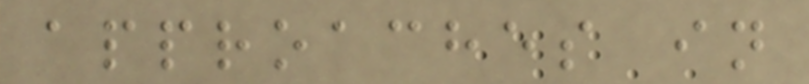approaches in
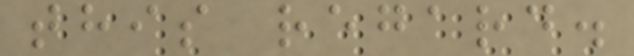this regard.
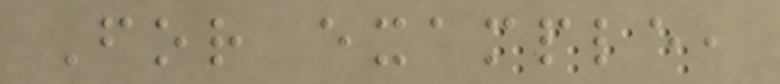For example,
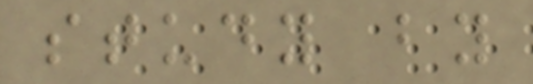study by
